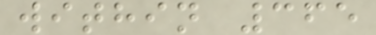within 365
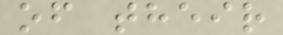of their
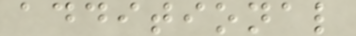additional
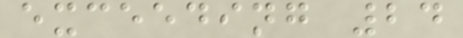exceeding 24
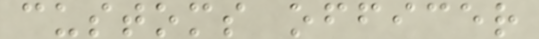customs officer
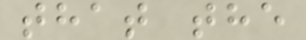that the
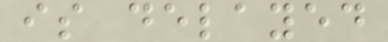is delayed
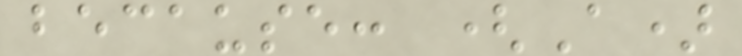because: (A)
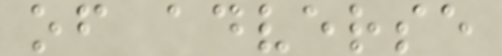of adverse
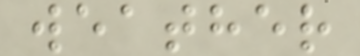weather
